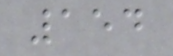154
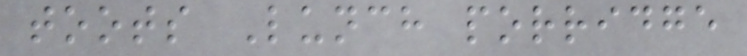toots Lunch porridge
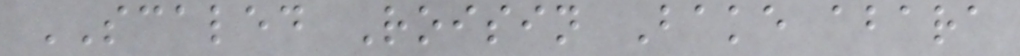SCALED Roisin Bake abara
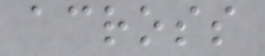across
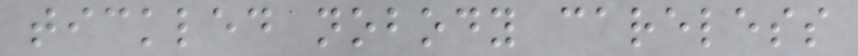tickled nobody careless
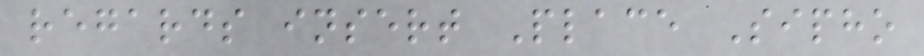regards insert Place Sipho
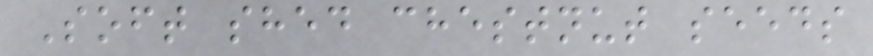Soft shed chestnut seeds
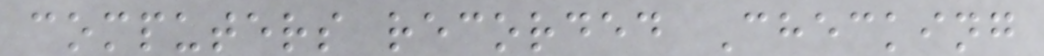computers recorded Checking
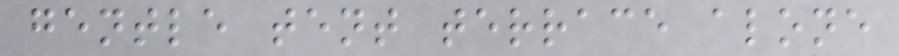gentle tent terrace alone
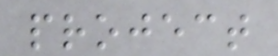project
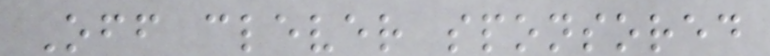Off clever sponsored
